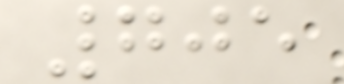705
